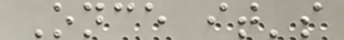Once it's
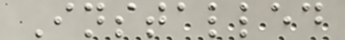Installed
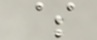$
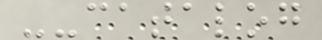--catalog
